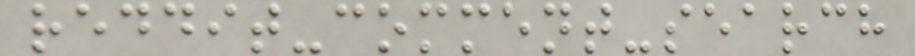reddit-comment-search
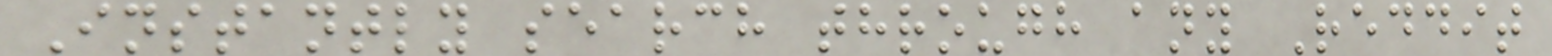Instantly search through any Reddit
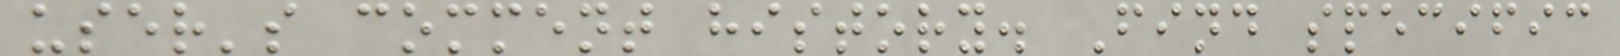user's comment history. Find specific
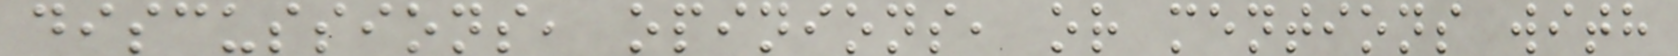discussions, opinions, or mentions with
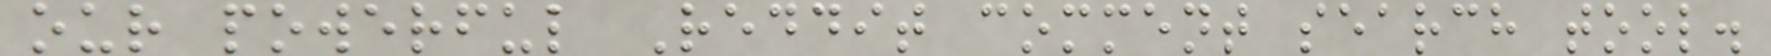our powerful Reddit comment search tool.
